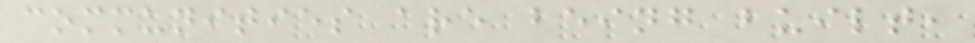communities are being built,
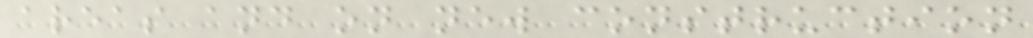areas and on new construction
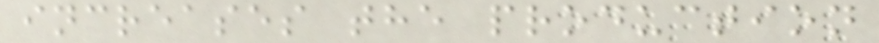increases the production
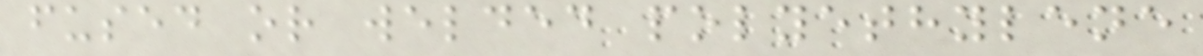fused or welded polyethylene
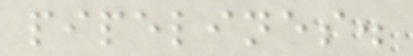pipelines.
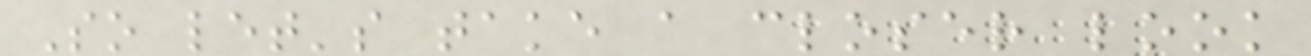So let's take a closer look
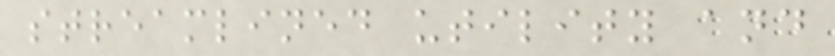streamlined utility and
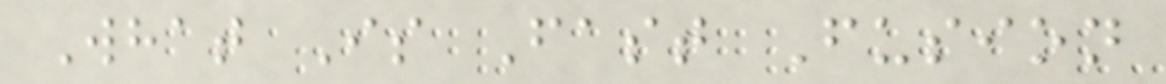What Is Fast Fusion
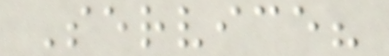Service?
